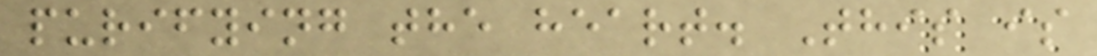purifying the heart. This is
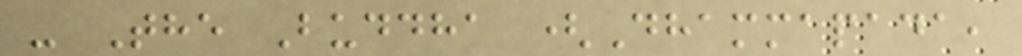- The Buddha (Dhammapada,
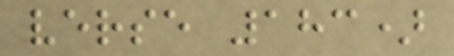verse 183)
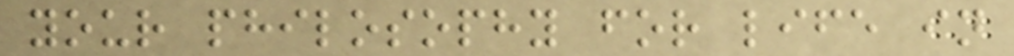your philosophy for life in
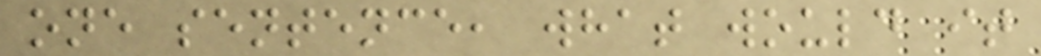one sentence, what would it
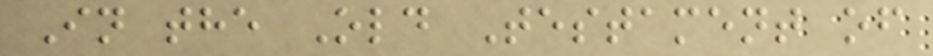In the Old Testament of
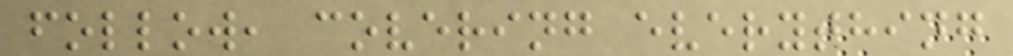follow, covering everything
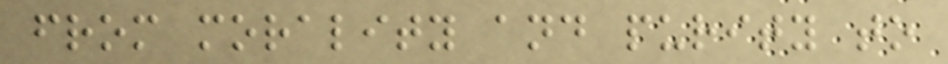from morality and purity to
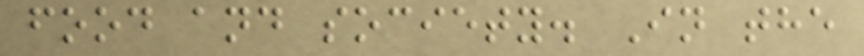food and society. In the
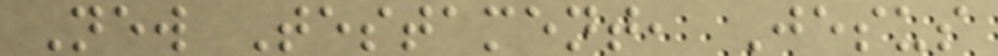New Testament, Jesus
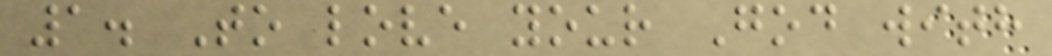1. To love your God with
